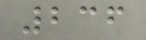236
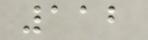112
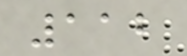112
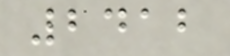2412
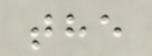the
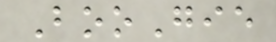BooGie
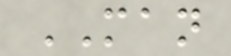MAN
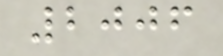2006
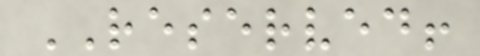RESERVED!
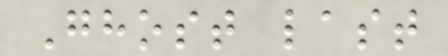Ghost last
